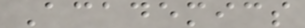Academics
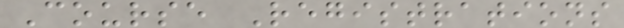Course Registrations
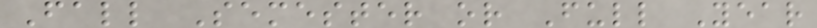Fall Semester or Full Year
